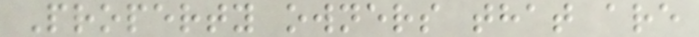Property owners that are
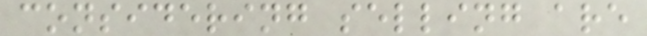considering selling are
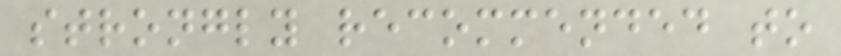strongly recommended to
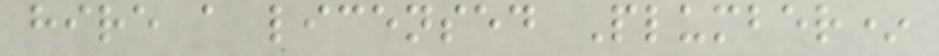hire a licensed Plumber*
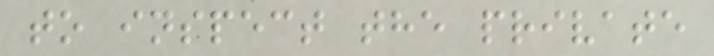to inspect the private
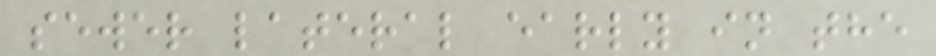sewer lateral early in the
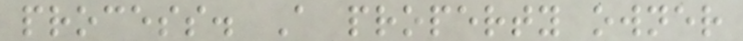process. A property owner
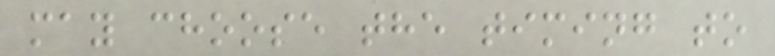may choose the timing to
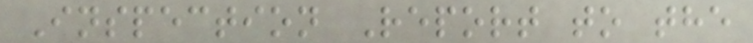Inspection Report to the
